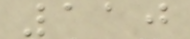110
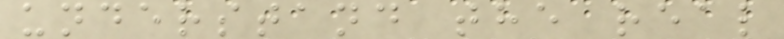understand the real
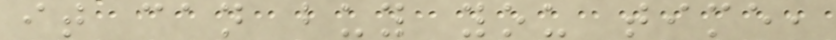it can buy you time,
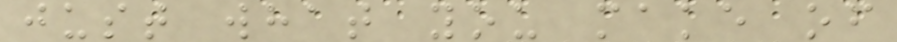just what you make of
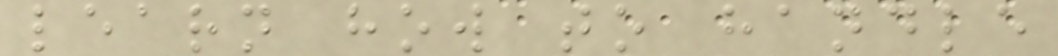learn how to handle
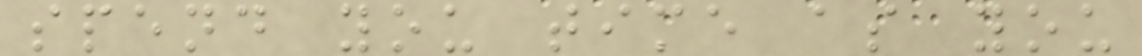spend you time as you
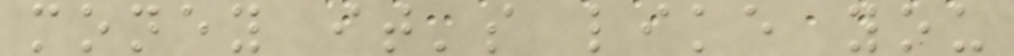money it's like you
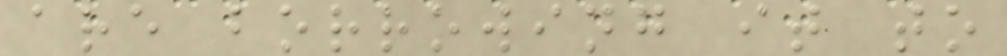are borrowing it to
